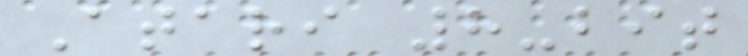Atari 8-bit
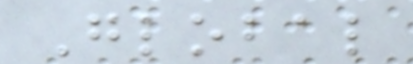Global
